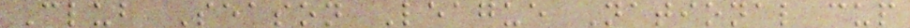Club Season League National cup
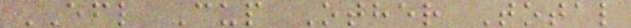EFL Cup Other Total
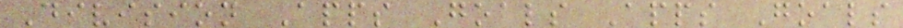Division Apps Goals Apps Goals
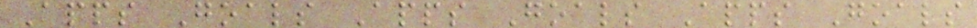Apps Goals Apps Goals Apps Goals
